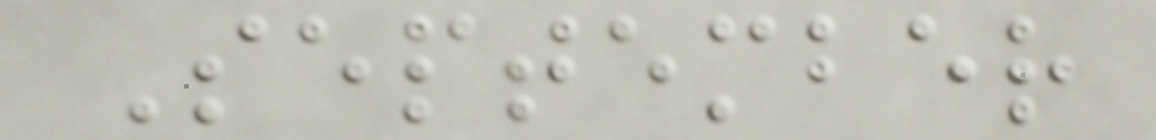September
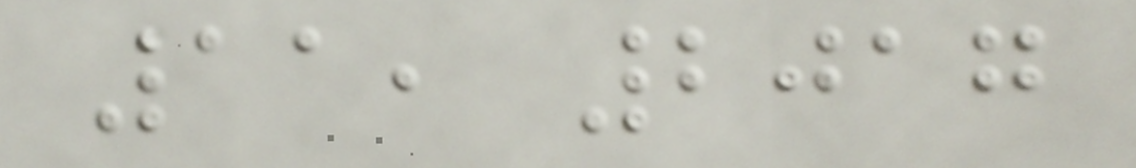11, 2017
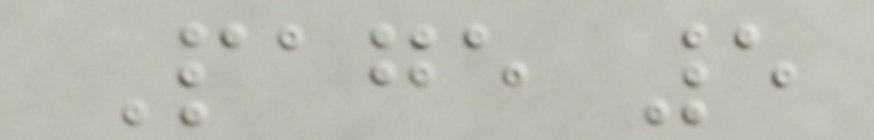Page 5
